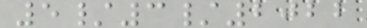5/3/2022
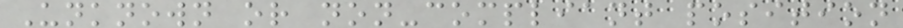Unknown or non-compliant position
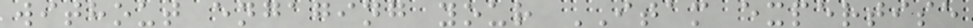without engaging your ITAM expertise
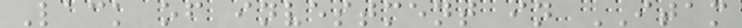Lack of investment in ITAM
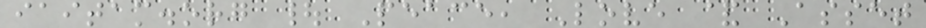iaitam.org | Peace, Love & Asset
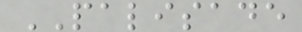PALISADE
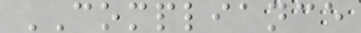COMPLIANCE
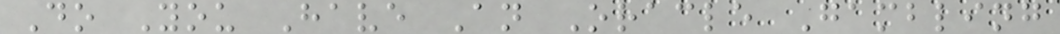Do You Have An Oracle Gambling
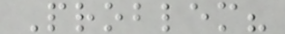Problem?
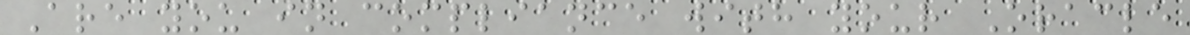Are you in compliance with your Oracle
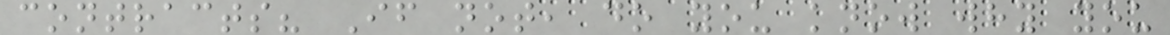contracts? If not, do you know why you
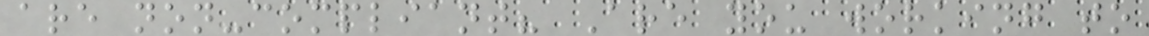are non-compliant? Are you working to
